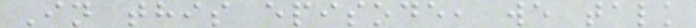In this episode, we talk
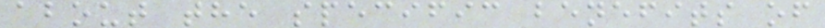about the specific benefits of
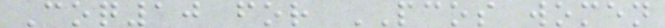Coq10 for PCOS women
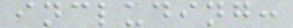including:
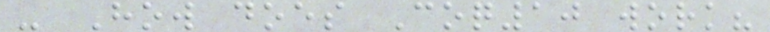- How does Coq10 work?
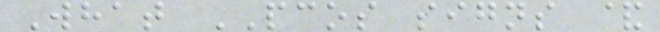What PCOS signs &
